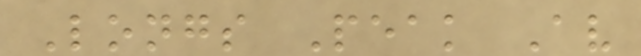Longs Peak Av
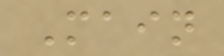Main
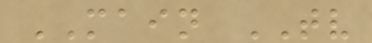MAIN TV
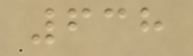638
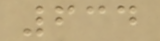634
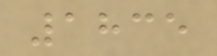1835
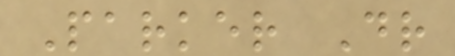Parker Dr
